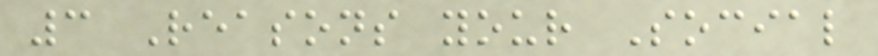3 Reasons your Social
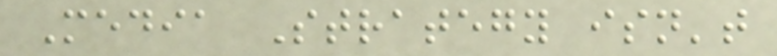Media Strategy isn't
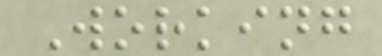Working
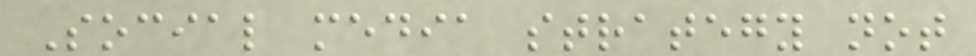Social media strategy not
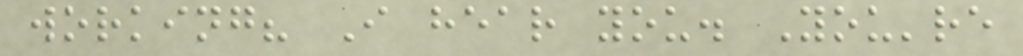working? I hear you. You're
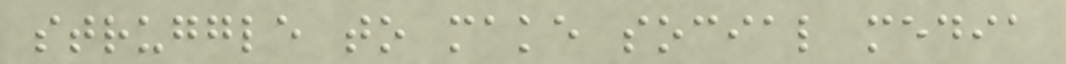struggle to make social media
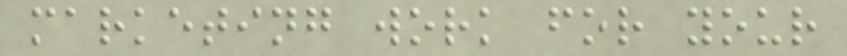marketing work for your
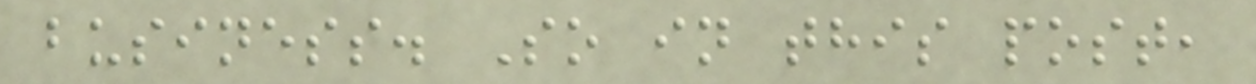business. So in this post,
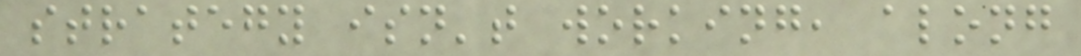strategy isn't working, along
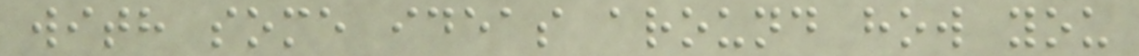with some ideas around how you
